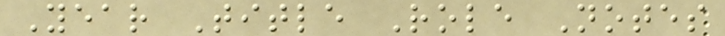Year Title Role Notes
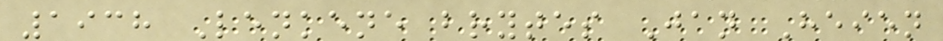1938 Lenkene brytes Jan Heien
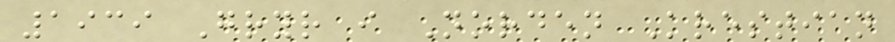1939 Gryr i Norden Krestian
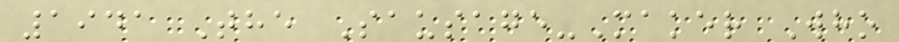1941 The Sausage-Maker Who
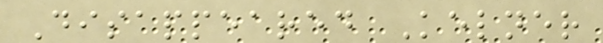Disappeared Kelner
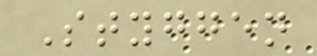Styggen
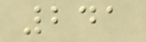241
